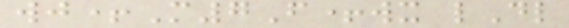wj+M7F+wx lDl
